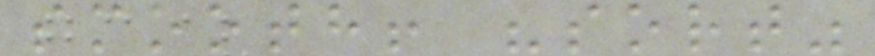smooth! "sort"
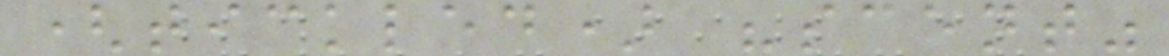(tickled) "scent"
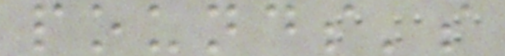pounds's
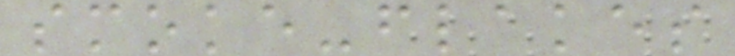smoke-flakes
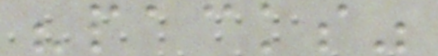"packs"
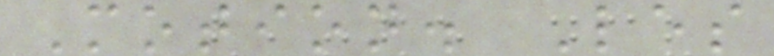Motion. Les
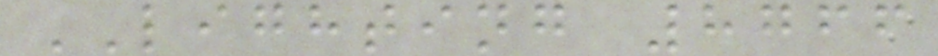LIGHTING 8766
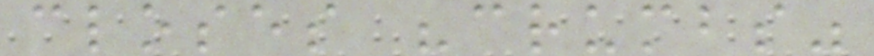closes "crumbs"
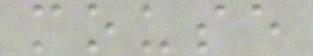mouse
